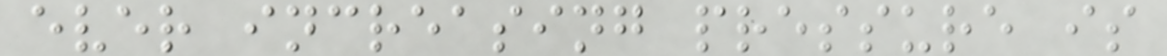ever increasing pressure is
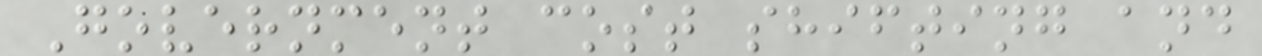Government cost shifting and
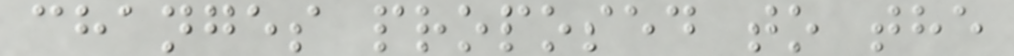changes proposed to the
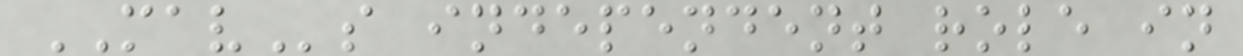MAVs independent role in
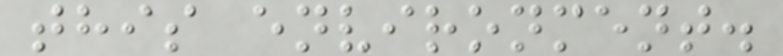this environment.
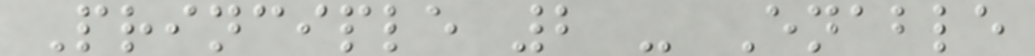Principle 2 - Enable
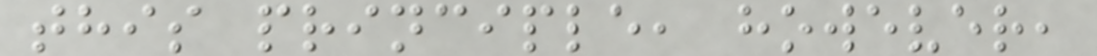this principle, however,
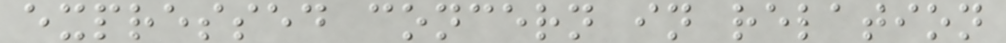expressed concern in relation
